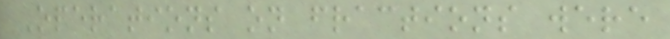Operations on fractions were
